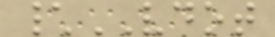\VDOT
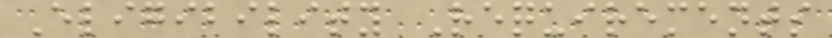Eligibility Requirements
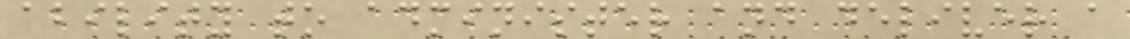ability to administer and deliver a
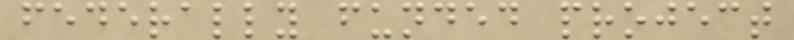federally funded project
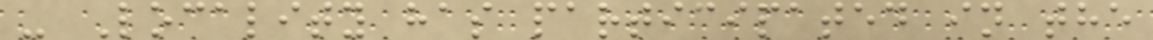- Locality has participated in the
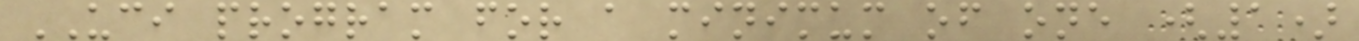UCI program for a minimum of one (1)
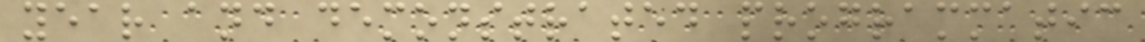year and demonstrated programmatic
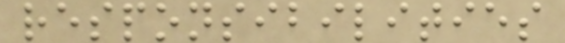responsibilities
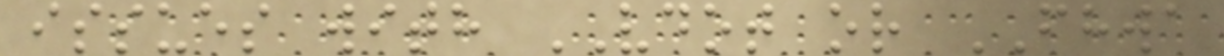issues with VDOT or FHWA
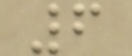6
